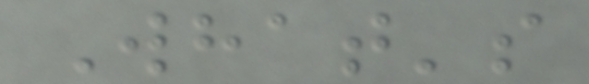What's
